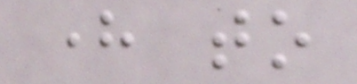here to
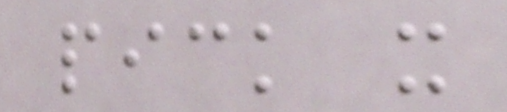pick it
